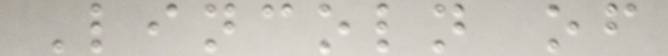Lincoln of
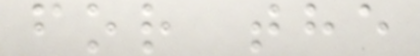for the
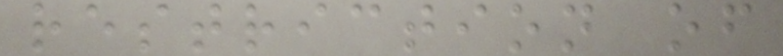restriction of
